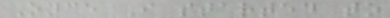Once I started to
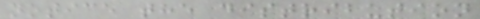notice the distribution
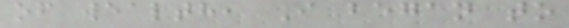of wealth, I began to
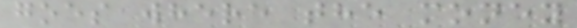goes where the money
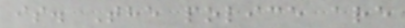is. The police are
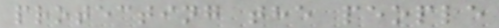protecting the people
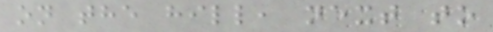on the hill, next to
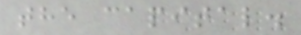the capital.
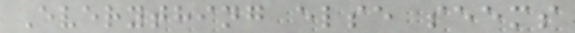Everything else seems
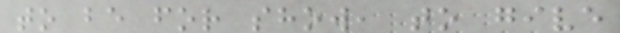to be for show, to give
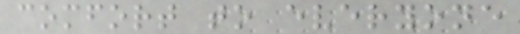comfort to everyone
